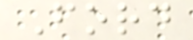Ford
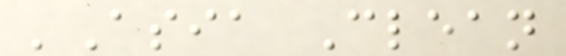'Asia Clean
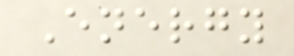Energy
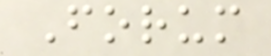Forum
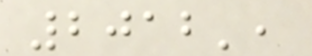2012',
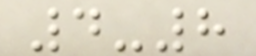4-8
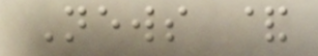News &
